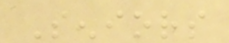Seniors
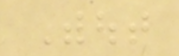Without
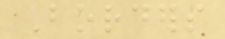Borders
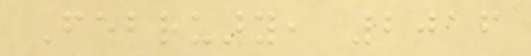February, 2016
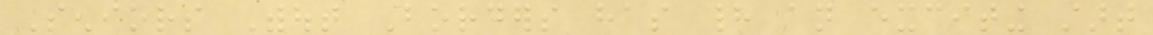Seniors Without Borders has had an exciting start
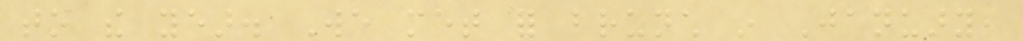to the year. We met for brunch in January,
